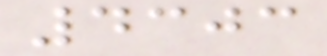4303
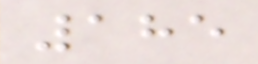185
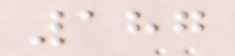187
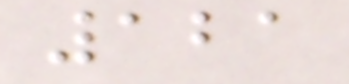121
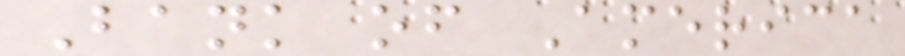Bank of America
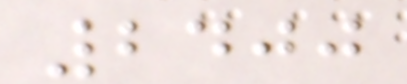2400
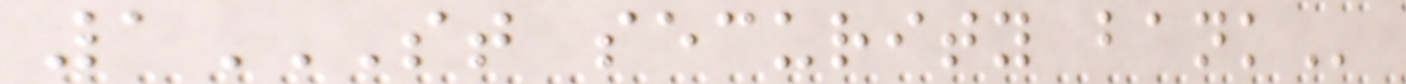1ST SECURITY BANK
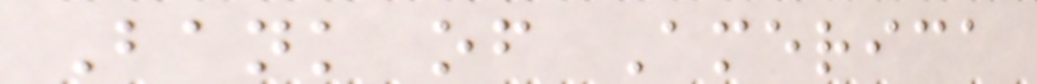Bank of America
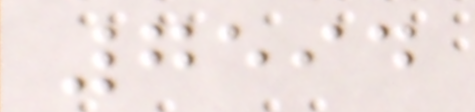7594
